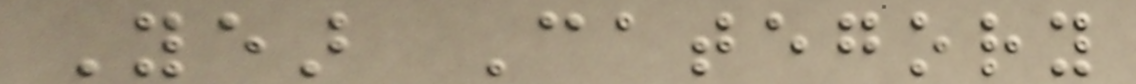Year Category
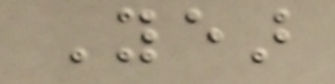Year
